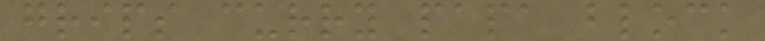grips curry papa block
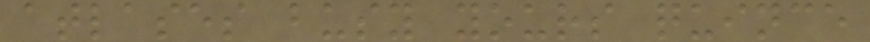atlases busy yours quince
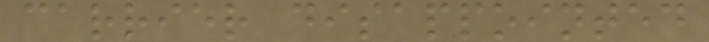carrier disappointed
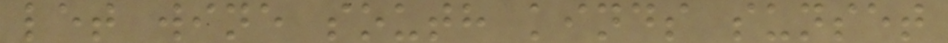let wine south kinds sunset
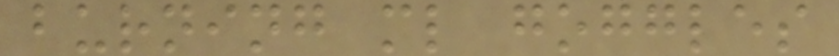burning ml goggles
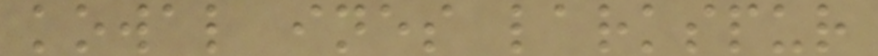kowal ines larkspur
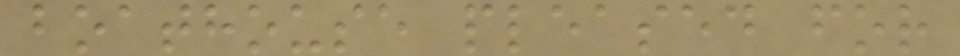boathouse pleased for
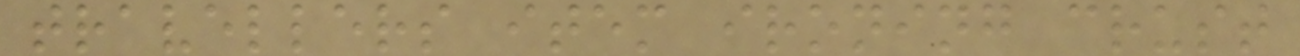travellers item ironing crust
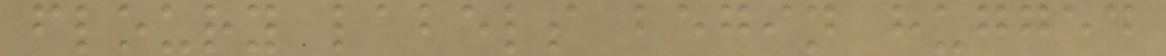floury labels begin hugged
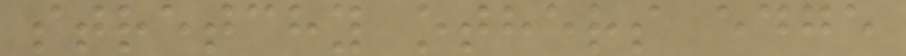stretchy others edge
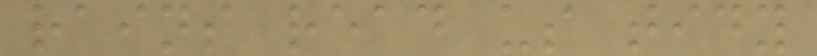rains read us tidy
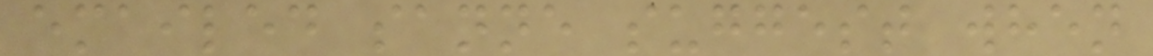emailed sanne suggest when
